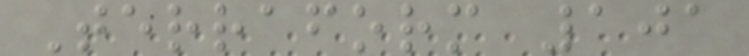Terraform 101
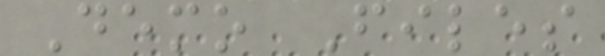Demo Files
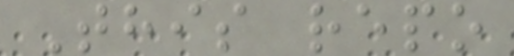This repo
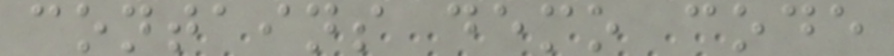contains demo code
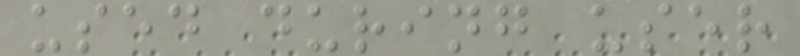used during user
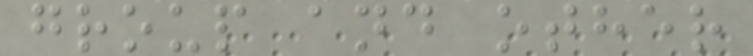group and other
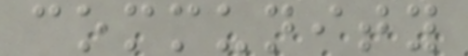community
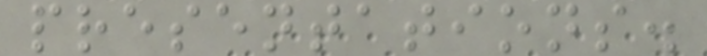presentations.
